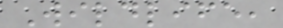Wildlife,
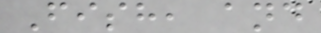Fish, and
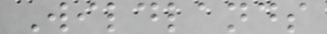Wildlands
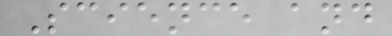Science and
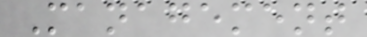Management
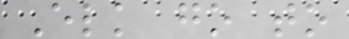Elk go to
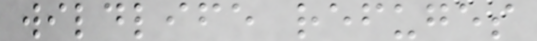wildlife refuges
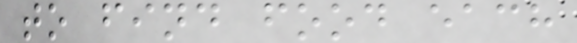to find food each
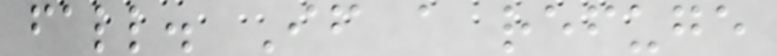fall. If a refuge
